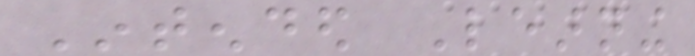Intended Learning
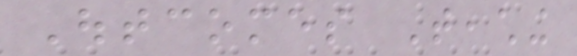Outcomes Teaching
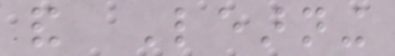and Learning
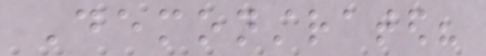Demonstrated?
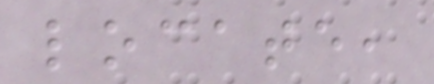locate,
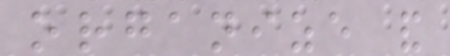organize and
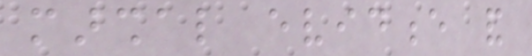marshal evidence and
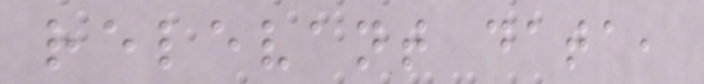relevant data,
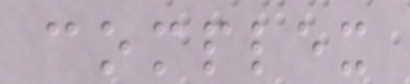complex
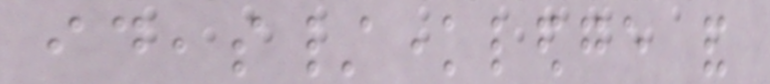ideas/knowledge and
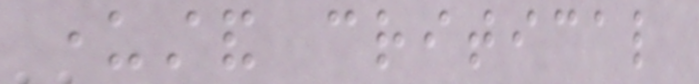understand critical
